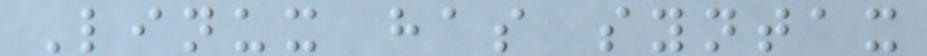Linux has syntax
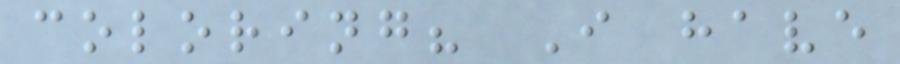coloring? I have
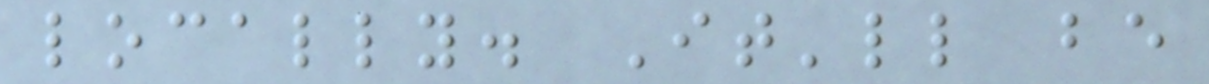locally. It'll be
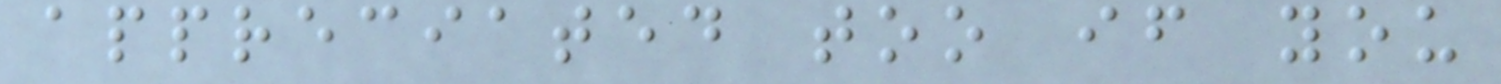appreciated too if you
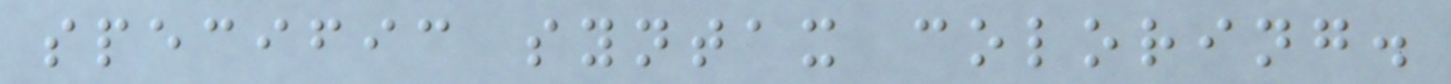specific syntax coloring.
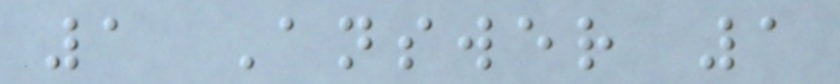1 Answer 1
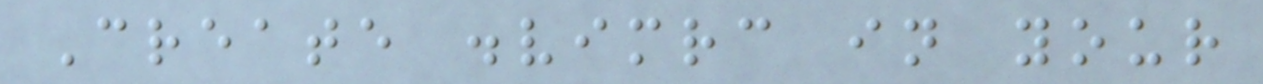Create .vimrc in your
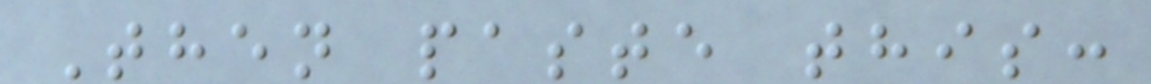Then paste this:
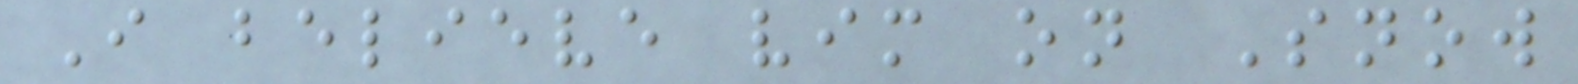I believe vim on Snow
